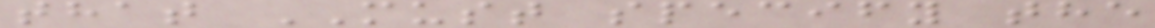that MUST specify the
